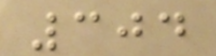304
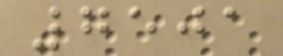7501
